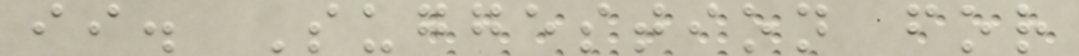ii. Suggestion for
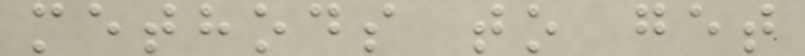methods to get
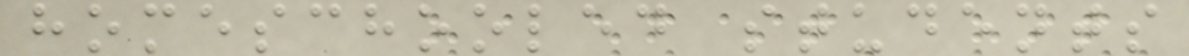homeschooled students
